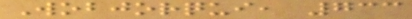Wobjorqui, 733
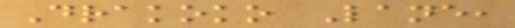Drakoko Lane,
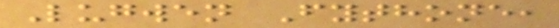Lugwen Fythone,
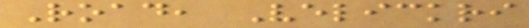Road, Velickri
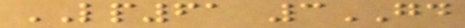LP61 3GD
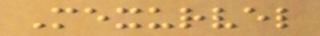Mexurvel
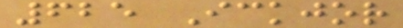625 Ickjor
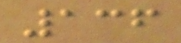136
